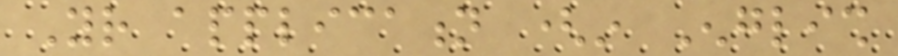Your application (in English
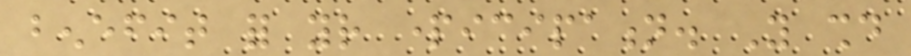benefit for your participation. You should
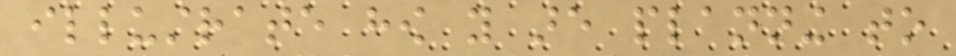illustrate how you are planning to
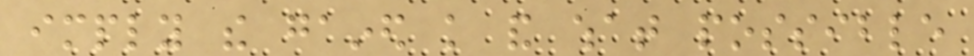imply the gained knowledge and what possible
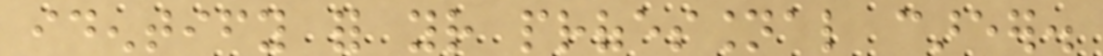identify for your professional career.
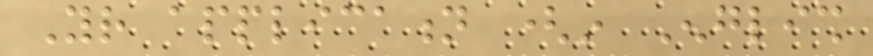Your application (in English
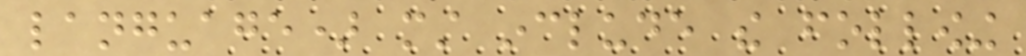language) must include the following
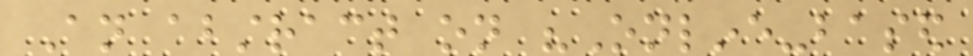An abstract on "Online-based
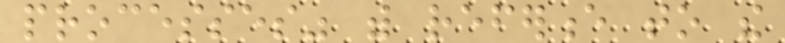processes" with reference to the
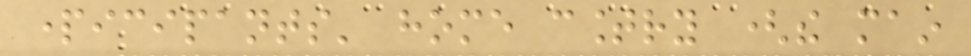participants' home country (the main
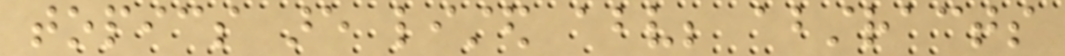topics are listed above; abstracts
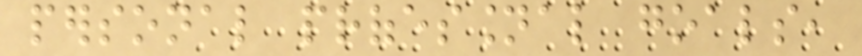personal professional goals,
